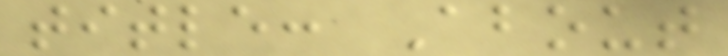title: About
